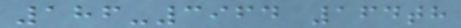186-3964 164th
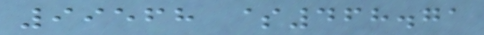99568 $468.71
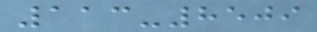113-8509
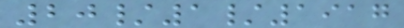20/1/1917
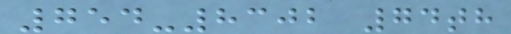754-8302 74th
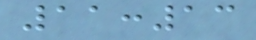11:13
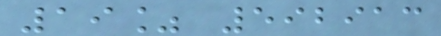19% 592913
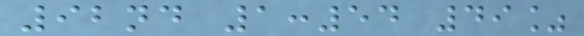92nd 1:54 49%
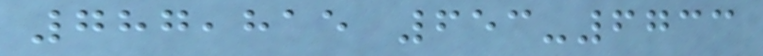787,815 653-6733
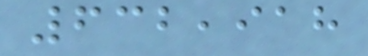632,918
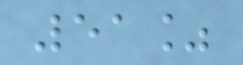51%
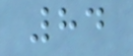84
